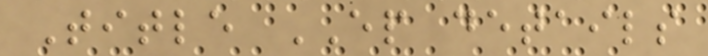Title EP details
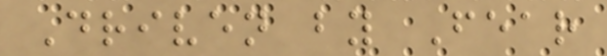Driven by Fear
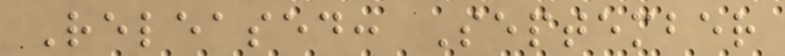Released: September
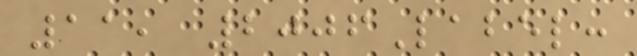11, 2006Label:
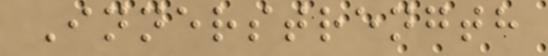Innerstrength
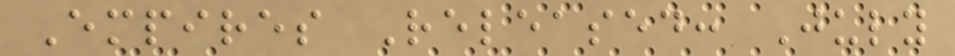Empires Released: July
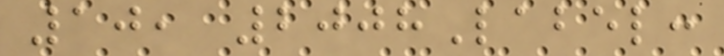10, 2008Label:
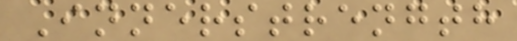Innerstrength
